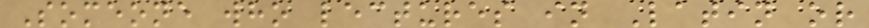Someone who lectures in Latin or
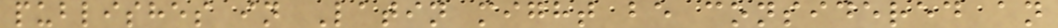publishes in Latin might be considered an
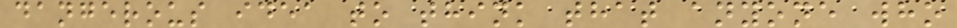dangerous idea to think that anyone who
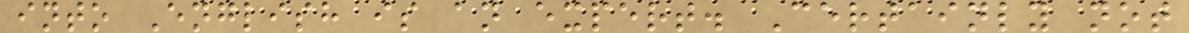into English is an expert. Certainly not
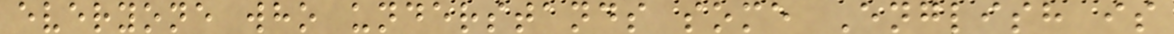everyone who understands some English is
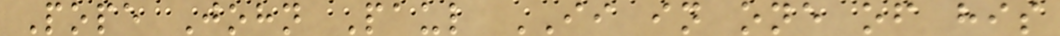Pope John Paul II in one of his
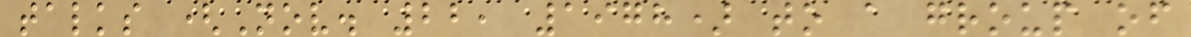talks (Nov. 22, 1978) to a group of
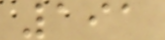191
